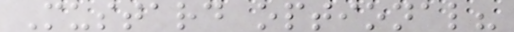Mustard optional?
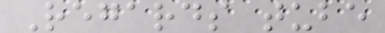Regards tube
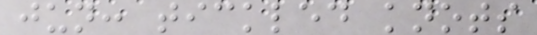jun: tickled knots
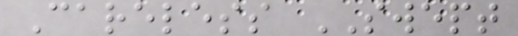Careless SWEPT
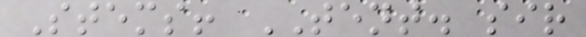Stems! TENT. sir
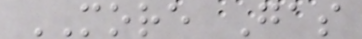MORE Gas
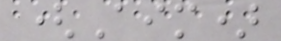(Aim)
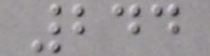244
